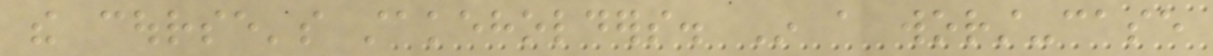the course's stakeholders. In a worst-case
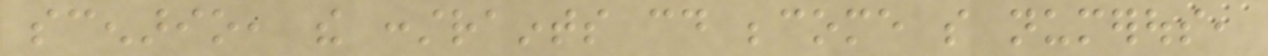scenario, the constraints could become so numerous,
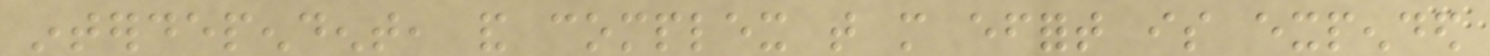interdependent, and complex that more effort is expended
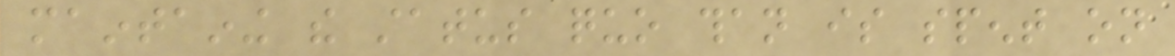maintaining the status quo than is spent on
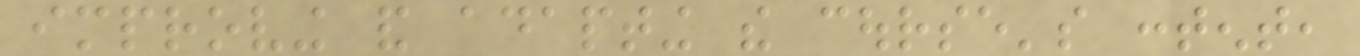improving and adapting the course's content,
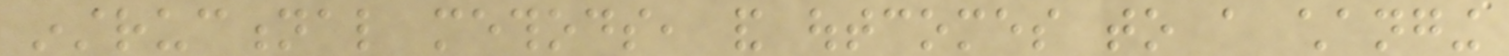instructional methods, and outcomes to a changing
